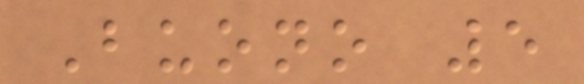Buono 5
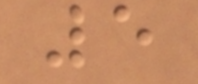5
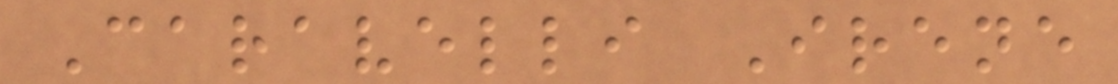Caravelli Irene
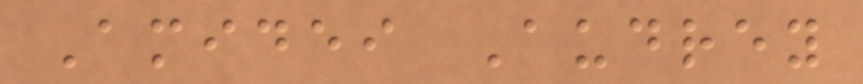Amidei Audrey
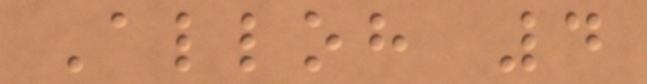Alloh 4
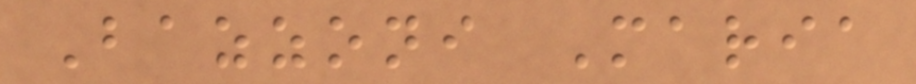Bazzoni Maria
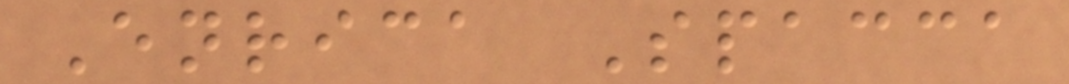Enrica Spacca
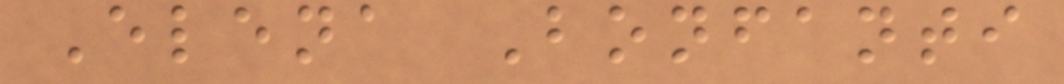Elena Bonfanti
